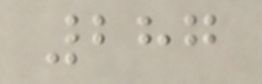287
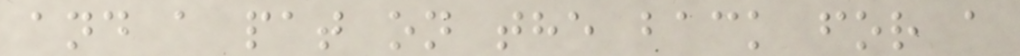and a pat on the back for a
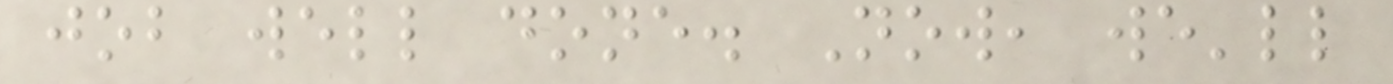job well done. Now, we'll
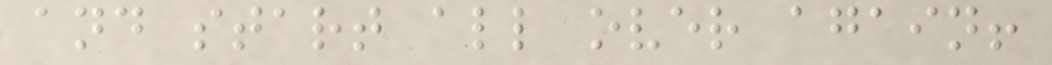and start all over again!
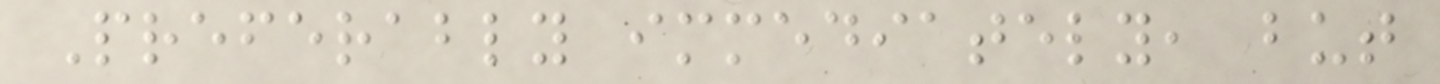Preferably immediately, but
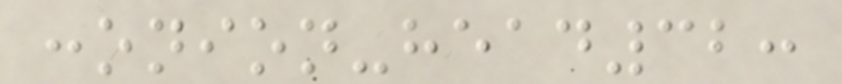:onion-head32:
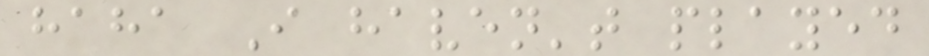haha I haven't played
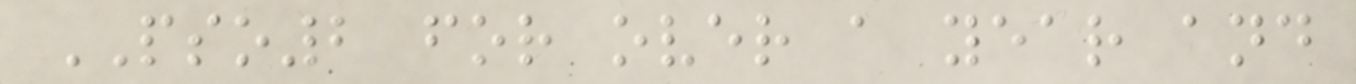PSO2 for over a year and
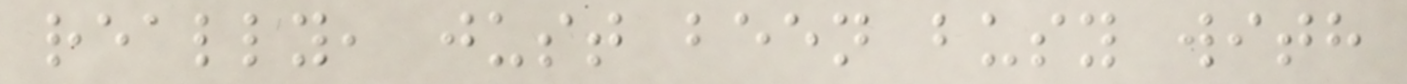really, just been busy with
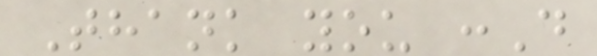Thank you :D
